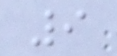9
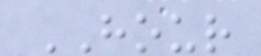HOUR
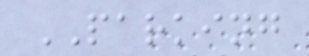PARKING
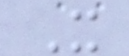X
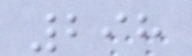298
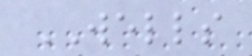WELLS
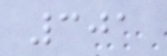301
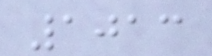1013
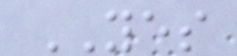YES
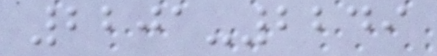2201-2249
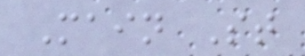Main St
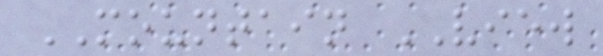MOUNTAIN VIEW
